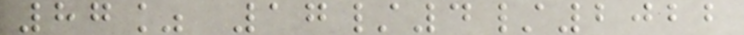87% 17/4/2022
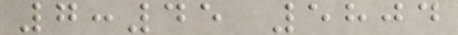7:45 5804
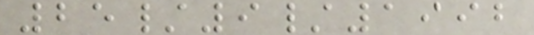25/9/1992
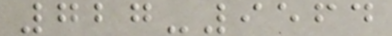727-9564
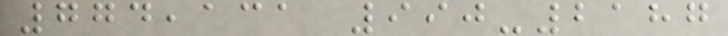774,131 990-2187
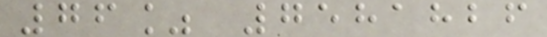76% 7581826
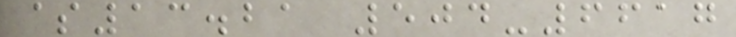$13.21 504-6617
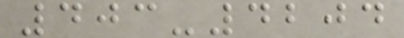403-4204
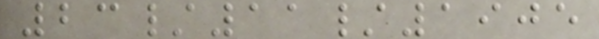23/11/1905
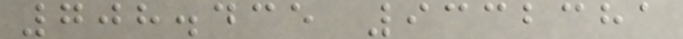708.435 9332381
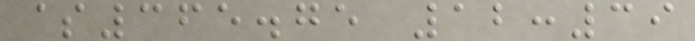$365.75 12:39
